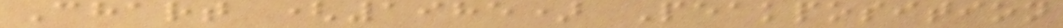Chart (1985) Peakposition
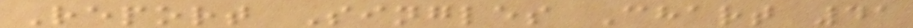Report Singles Chart 41
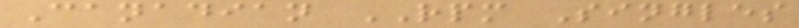Canadian RPM Singles
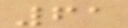61
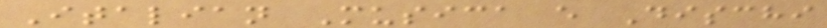Italian Musica e Dischi
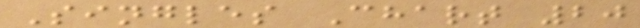Singles Chart 20
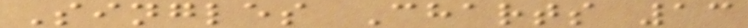Singles Charts 13
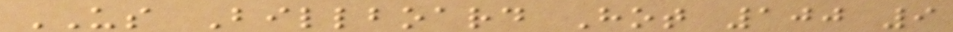US Billboard Hot 100 9
